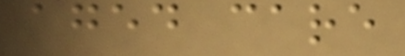aged care
